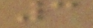3
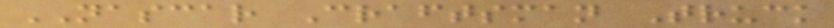NASCAR Craftsman Truck
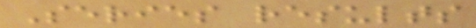Series results
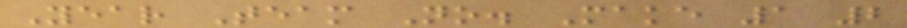Year Team No. Make 1 2
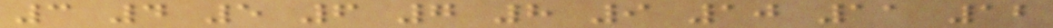3 4 5 6 7 8 9 10 11 12
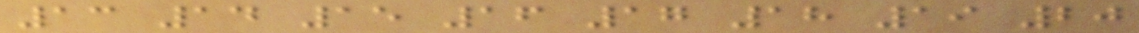13 14 15 16 17 18 19 20
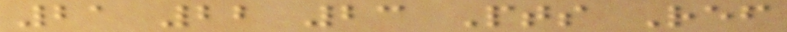21 22 23 Pts Ref
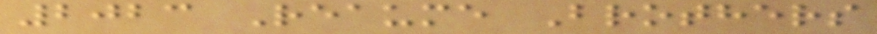2023 Reaume Brothers
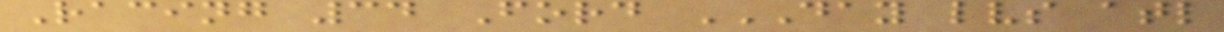Racing 34 Ford DAY LVS ATL
